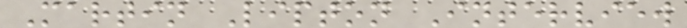Martin Lipton Interview
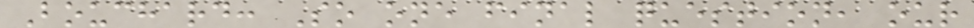Bouchard: So one final question, our
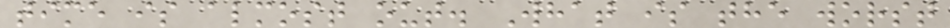time is almost out. What is the worst
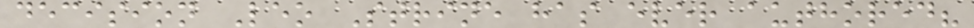decision Leo Strine has ever authored?
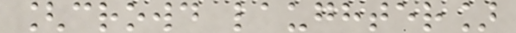[crowd laughter]
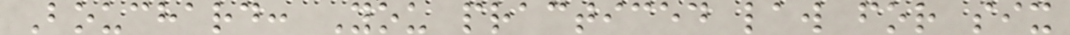Bouchard: You practiced law for six
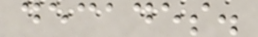decades.
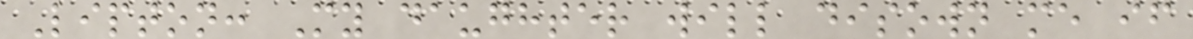Lipton: My daughter will disown me if
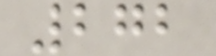272
